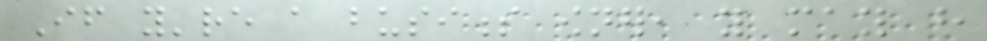If you're a business owner, you may have
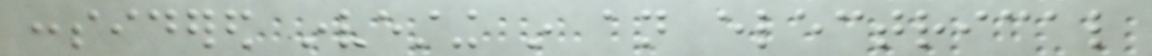considered investing in an electrical
